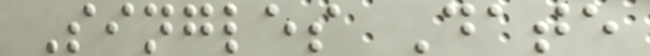Singles Date
